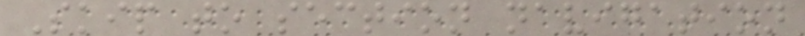Skip to section navigation
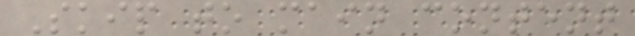Skip to main content
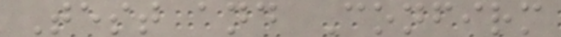Test and Confirm
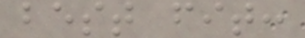best fit:
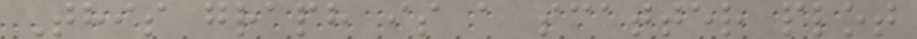This graph is a scatter plot
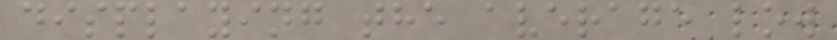displaying the average low
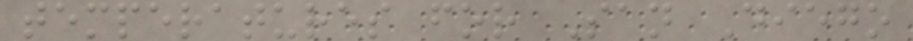temperatures for San Diego
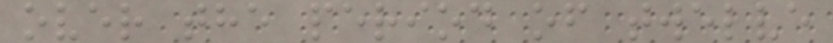over the period of twelve
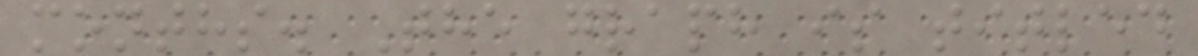months. The graph is titled
